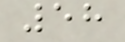58
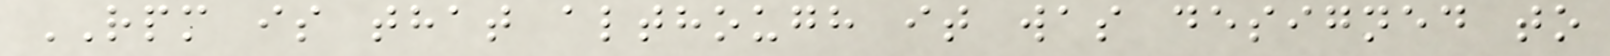RPM is that although it was designed to
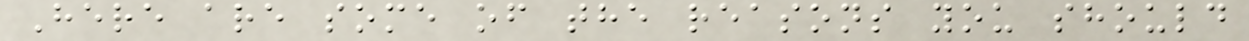Here are some of the reasons you should
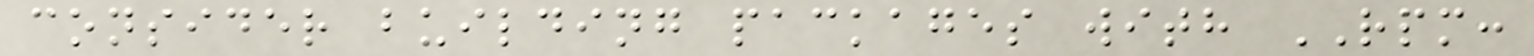consider building packages with RPM:
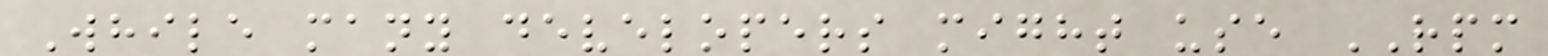While many developers might use RPM
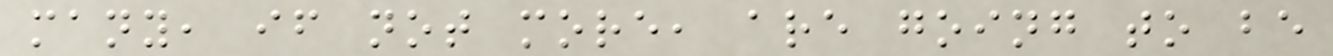many, if not more, are going to be
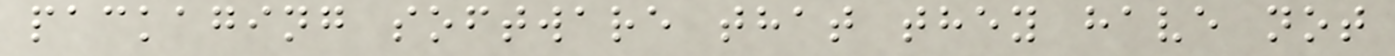packaging software that they have not
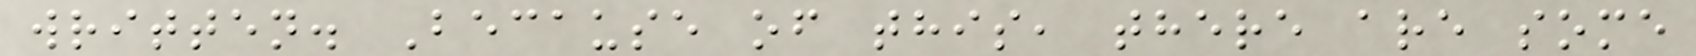written. Because of this, there are some
